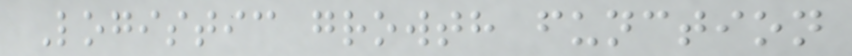Logistic growth function
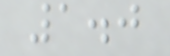1.0
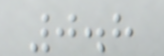0.8
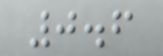0.6
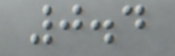0.4
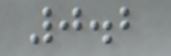0.2
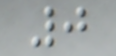0
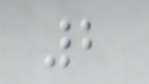2
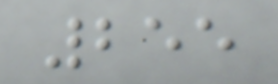255
